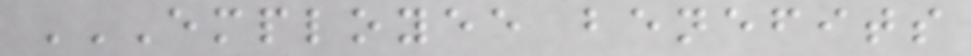EMPLOYEE BENEFITS
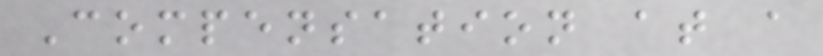Compensation at a
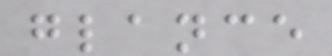glance
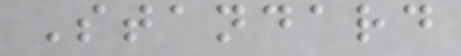Standard
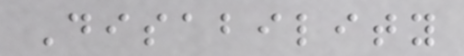Disability
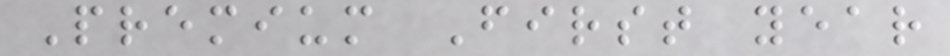Premium First year
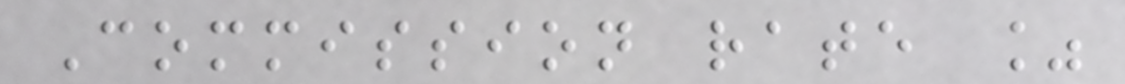Commission rate %
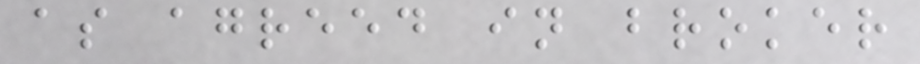as agreed in broker
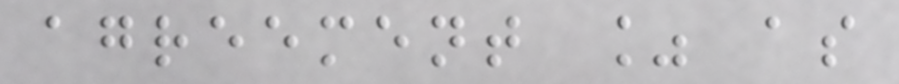agreement % as
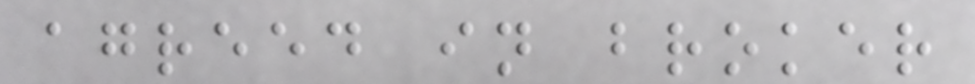agreed in broker
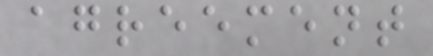agreement
